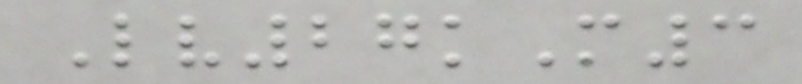Lv27kM3
